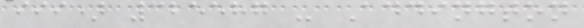iii) 325587 - Addington
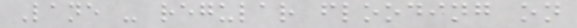Lane - regular flooding on
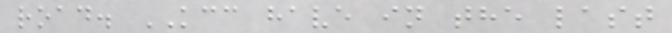road. KCC have in the last
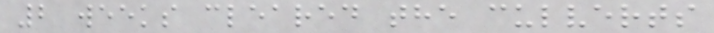2 weeks cleared the culverts
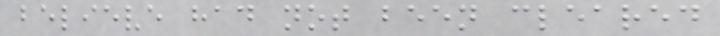believe had not been cleared
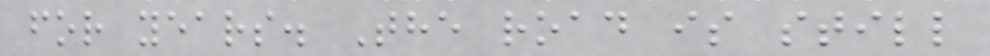for years. The road is still
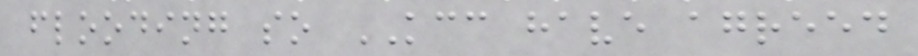flooding so KCC have agreed
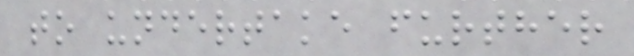to undertake further
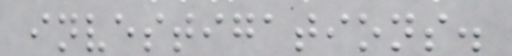investigations.
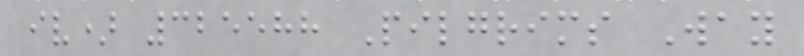iv) 325588 Pilgrims Way
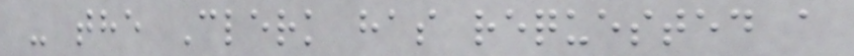- the Clerk has requested a
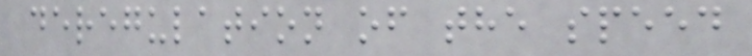deregulation of the speed
